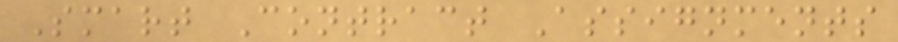Smart Contract Assignments
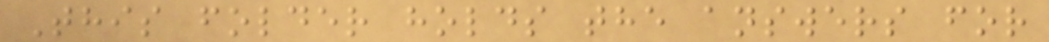This folder holds the answers for
